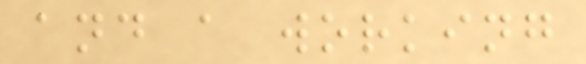and a working
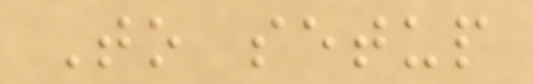To setup
